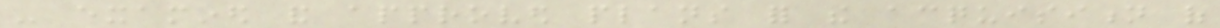- examined and approved plans for the acquisition of
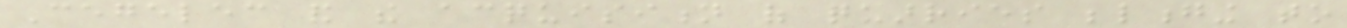Cegelec and the acquisition of quarries belonging to
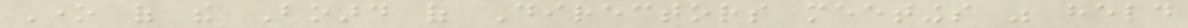One of the Board of Directors meetings was held
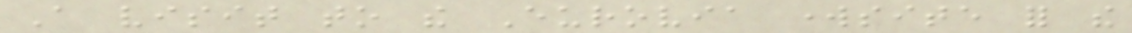A visit to the Eurovia worksite for the
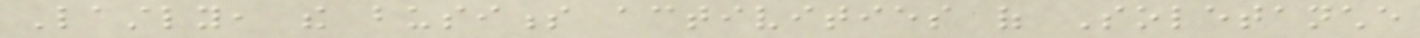Lastly, the business activities of Soletanche
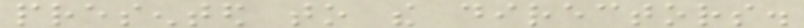presented to the directors.
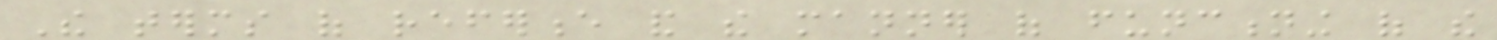The terms of reference and the manner of functioning of the
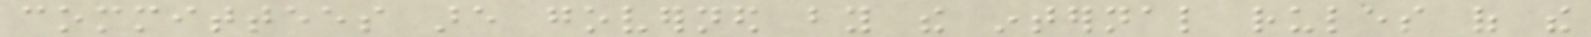committees are governed by the internal rules of the
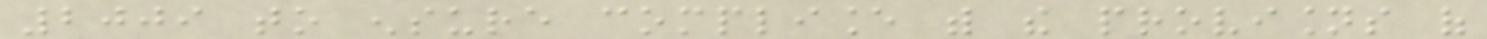2009 to ensure compliance with the provisions of
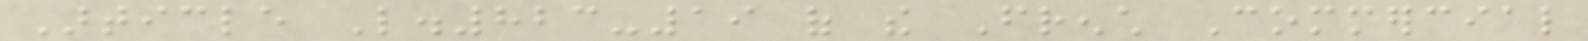Article L.823-19 of the French Commercial
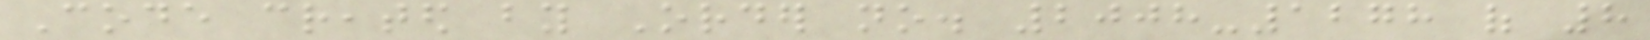Code created by Order no. 2008-1278 of 8
